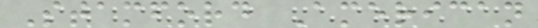Stamford American
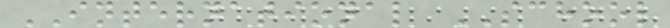INTERNATIONAL SCHOOL
